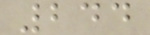244
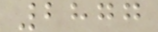2877
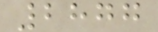2877
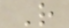R
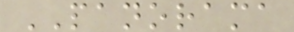PANORAMA
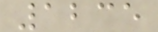1235
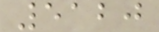5120
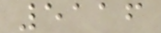5116
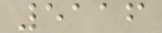5116
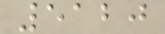5120
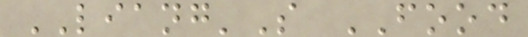LIANG'S FOOD
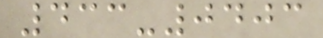433-0403
